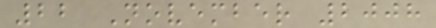22 November 2008
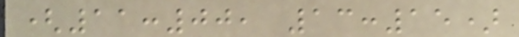(11:00, 13:15)
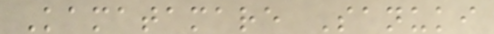Kamatamare Sanuki
